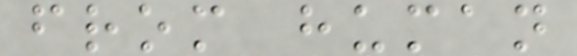from human
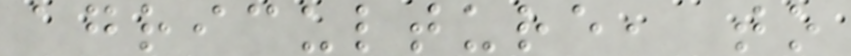agriculture, to
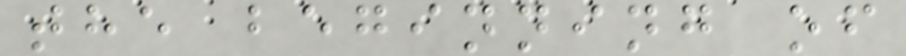the beginning of
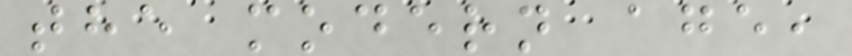the modern age,
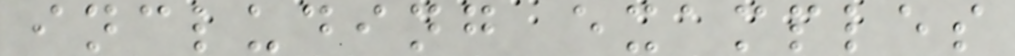including examples
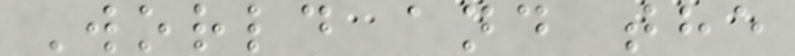World and the
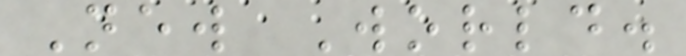New World.
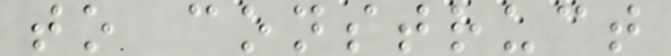to construct
